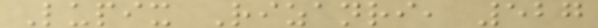Lupix Rizanri, 527
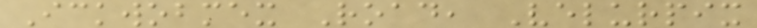Ickwobmex Road, Velurpix
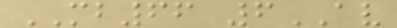MB66 6AV
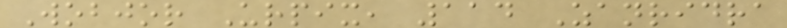Wobjor Urpix, 114 Zanridra
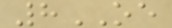8OE
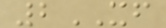2XF
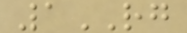1RG
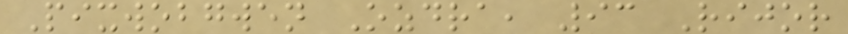Pixwobgwen Ozdra, 93 Rijor
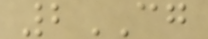2CG
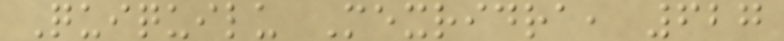Quiquilu Mexridra, 627
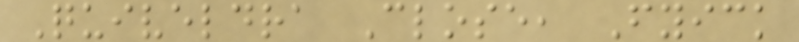Quiveldra Close, Fyick
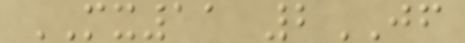MX11 2JF
